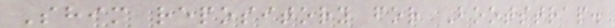Shim repository for Bootstrap.
